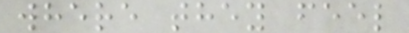where they feel
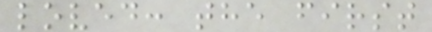loved: the first
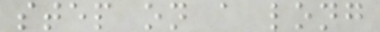step on a long
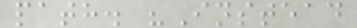path. "Instead
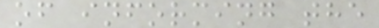of informing the
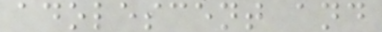adolescent and
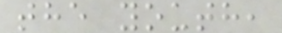the youth,
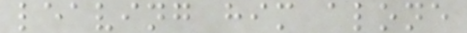leaving him alone
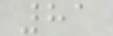81
